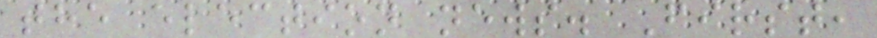the election news. First,
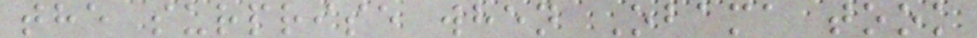the surprise when Obama took
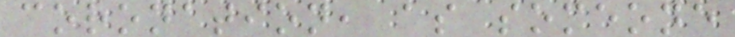coronation, as someone
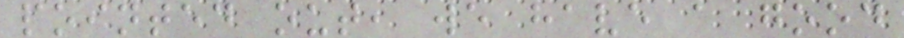pointed out, we have a good
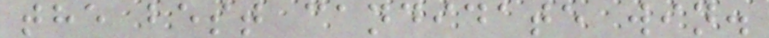the best candidate win.
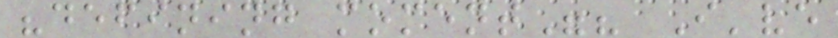"defining moment"? I've
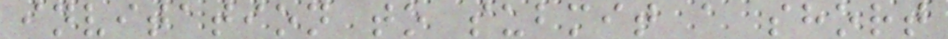invitation to submit a short
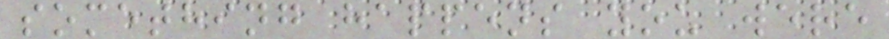something happens you were
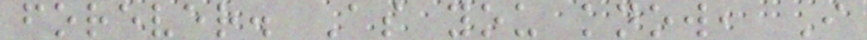forever. As you know, I
